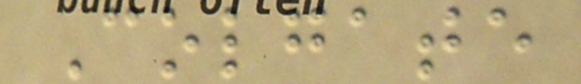Colgate
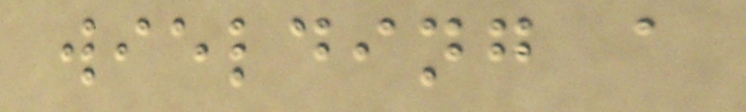wielding a
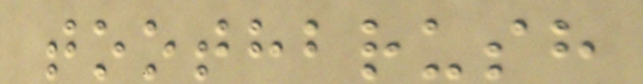toothbrush
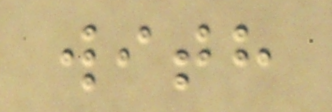with
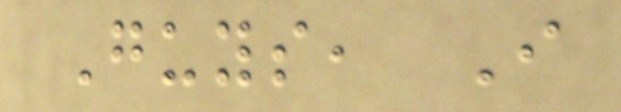Guys, I
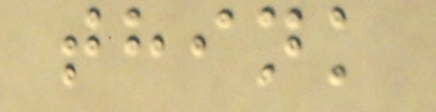think
